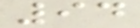94
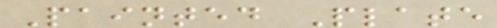Painted Plate
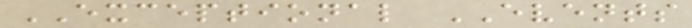EXCEPTIONAL EVENTS
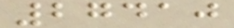27410
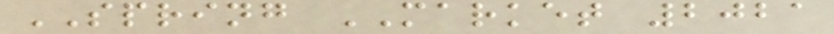SPRING MARKET 2021
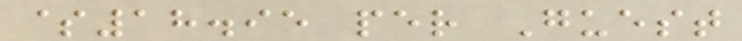$18.95 per Guest
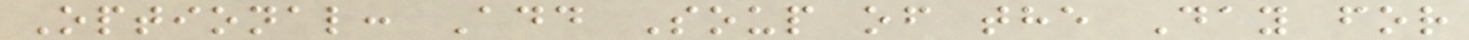Optional: Add Soup of the Day for
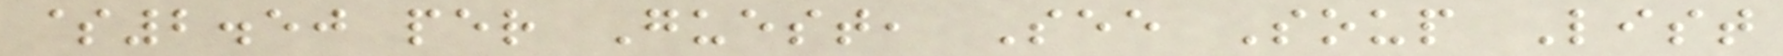$2.50 per Guest, See Soup List
